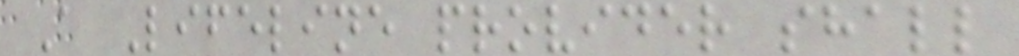A Lifeline provider shall
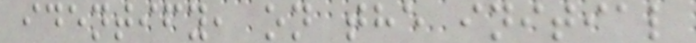identify, on the initial
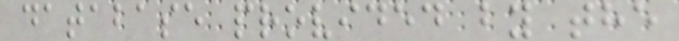database provided by the
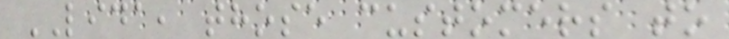LIDA, those customers to
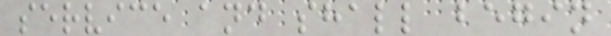service and shall begin
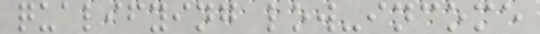qualifying low-income
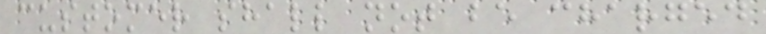customer shall not be charged
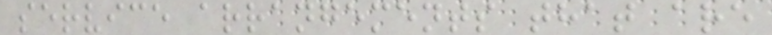service arrangements that are
